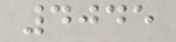4045
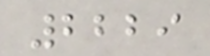2229
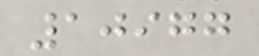10977
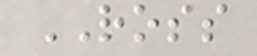ROSS
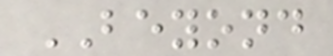BEYOND
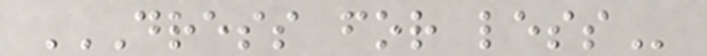DRESS FOR LESS
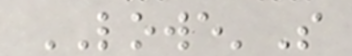LOWE'S
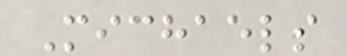Michaels
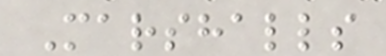Marshalls
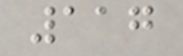117
